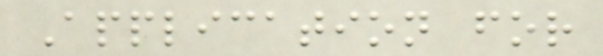Application for
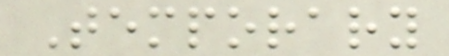Temporary
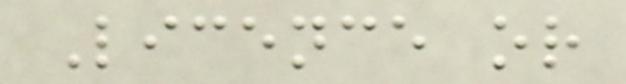Licence or
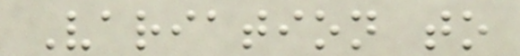Variation to
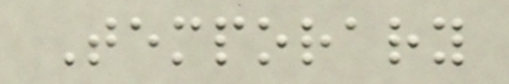Temporary
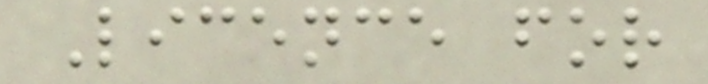Licence for
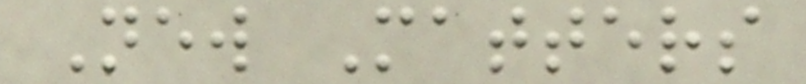New Matters
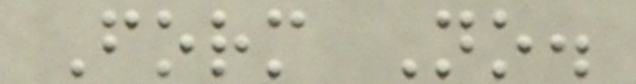Form No.
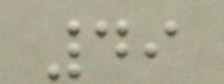49
